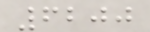6200
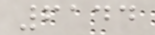6144
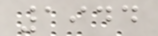1944
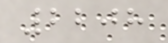2208
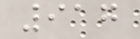917
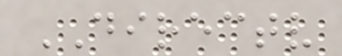DIRECTV
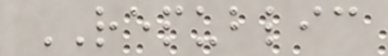REPUBLIC
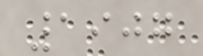1907
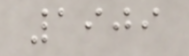1909
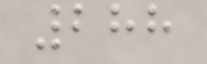288
